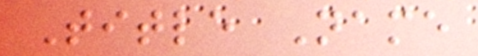Title Name
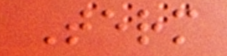Term
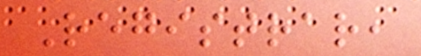Registrar,
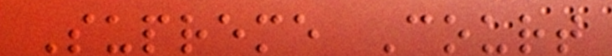Supreme Court
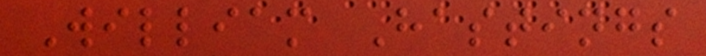William Hastings
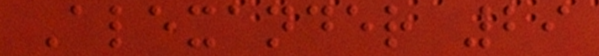Alexander 29
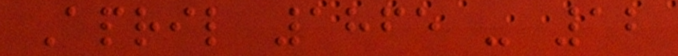April 1865 - 12
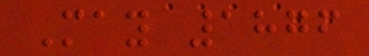May 1876
